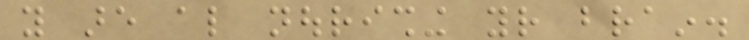you are also nourishing your brain.
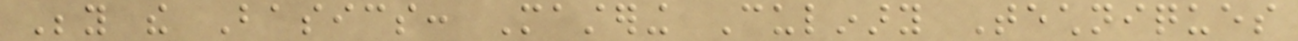Beyond the Basics: Mastering Culinary Techniques
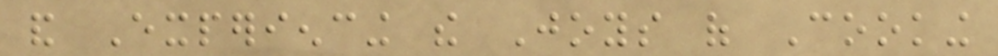and Experiencing the Joys of Cooking
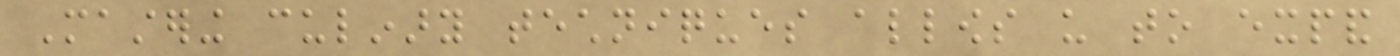Mastering culinary techniques allows us to expand
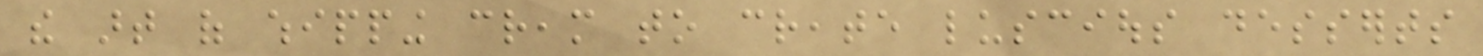the art of whipping cream to create luscious desserts
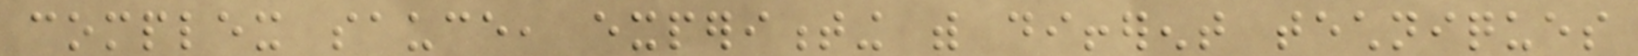complex sauce, experimenting with different techniques
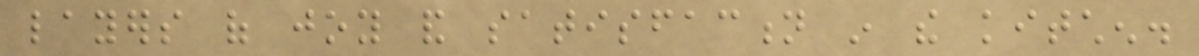layers of joy and satisfaction in the kitchen.
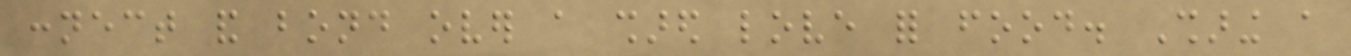connect and bond over a shared love for food. Sharing a
